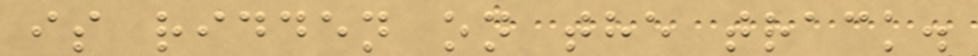is ridden on the track.
